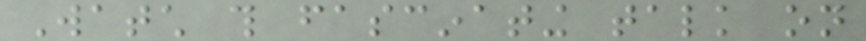Watch this fascinating talk on
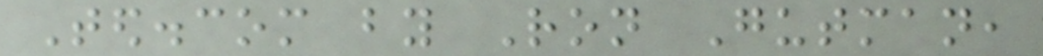Ted.com by Ron Gutman,
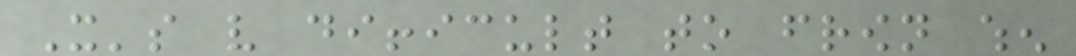It's very difficult to frown when
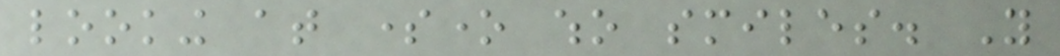looking at someone who smiles. You
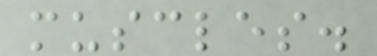muscles.
